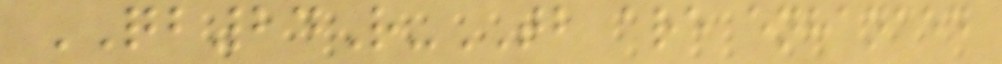QB24R-TB are enhanced
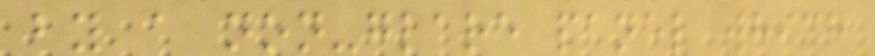by a non-glare panel which
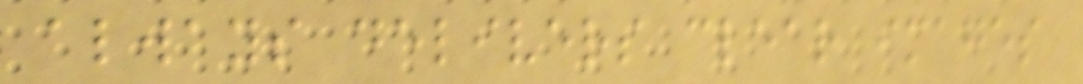always delivers clear images
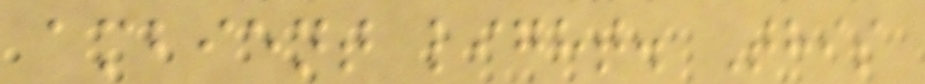ambient light. This
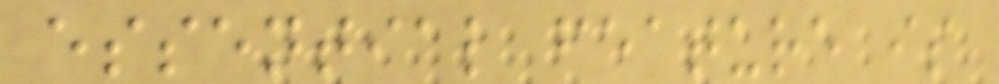essential feature is
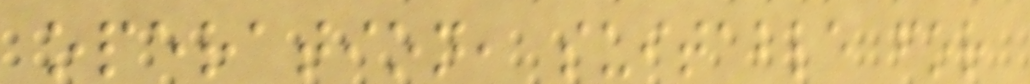operation, suitable for
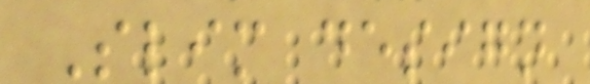Slim design
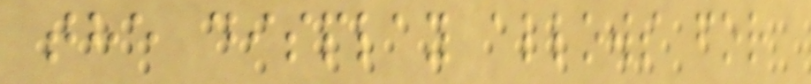the display allows for
